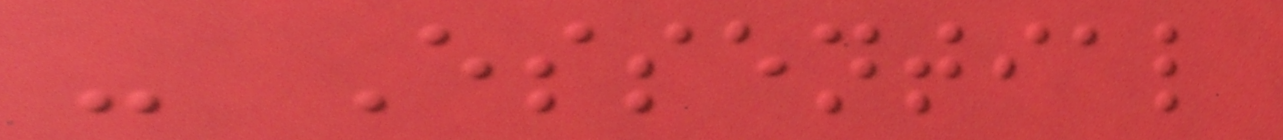- Essential
